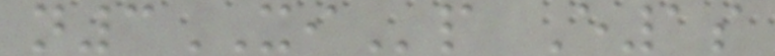n3XIp E1s
